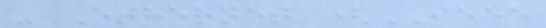- Ethernet (IEEE
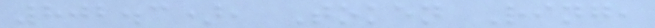802.3), Token Ring,
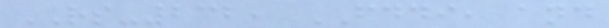RS-232, FDDI, and
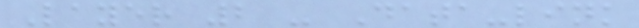Layer 2 - Data-link
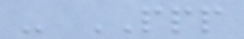- PPP
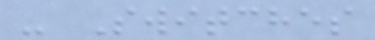- Switches
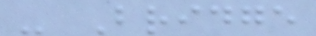- Bridge
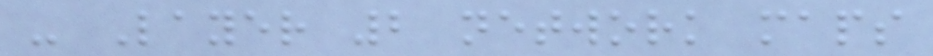- Layer 2 network maps
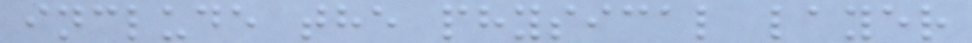include the physical layer
